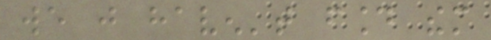we just haven't found them
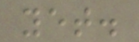yet.
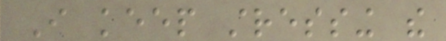I keep stressing the
